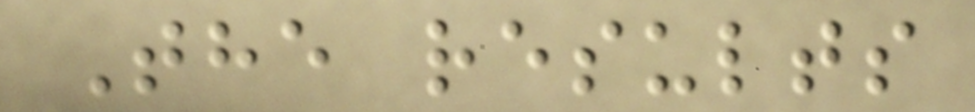The results
